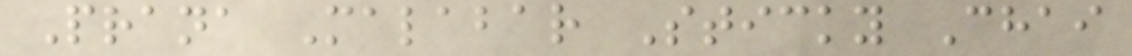Prana Malabar Sticky Chai
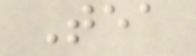Tea
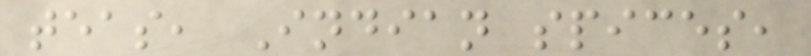teas, Indian spices,
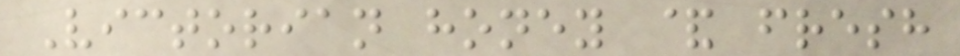Victorian honey & fresh
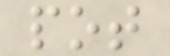pot
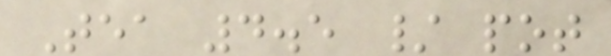Tea 4.5 / pot
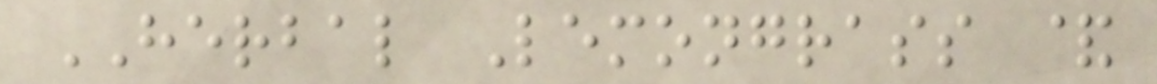HERBAL Lemongrass &
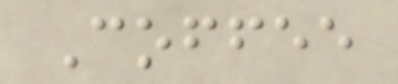Coffee
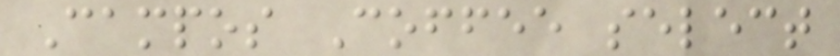Campos Coffee select
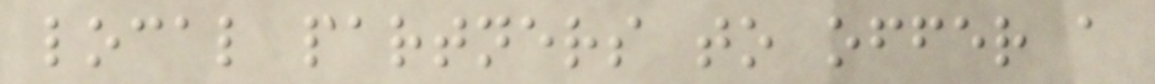local partners to offer a
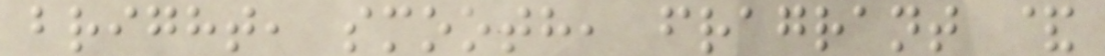bright, smooth, fragrant &
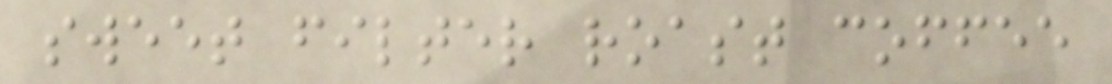sweet filter roast coffee
